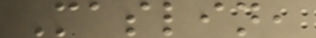Maslin,
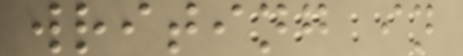writing in
